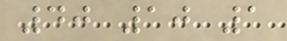40 10 1
